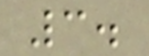3.
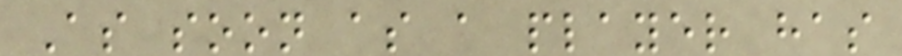As soon as a player has
